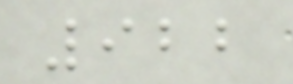922
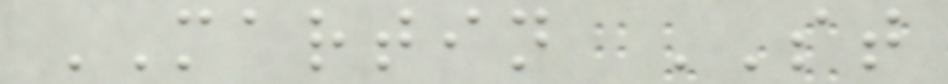MARTIN ST
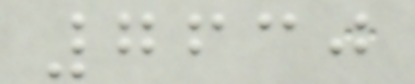7630
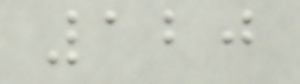120
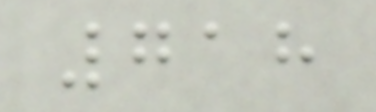718
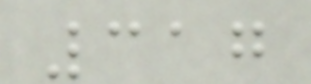317
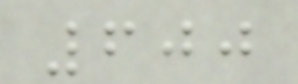600
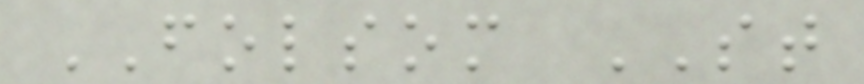FOLSOM ST
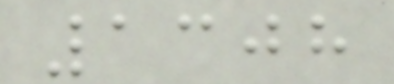1308
